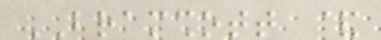BRAMSHOTT &
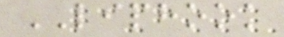LIPHOOK
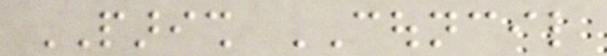PARISH COUNCIL
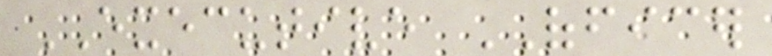EXECUTIVE OFFICER
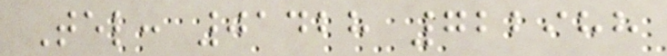Tel: 01428 722988
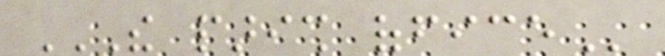THE PARISH OFFICE
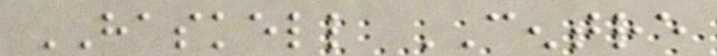HASKELL CENTRE
